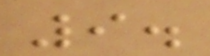9.
